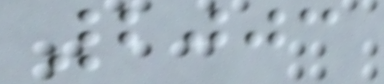2003
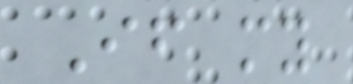If my
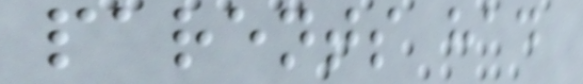parents had
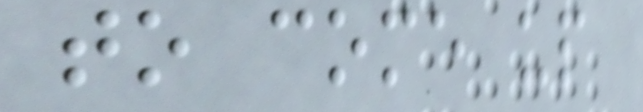to come up
